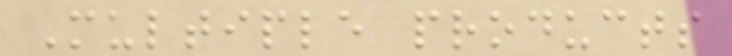Multiple products
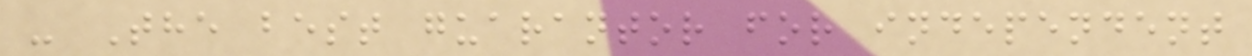- The best guarantor for independent
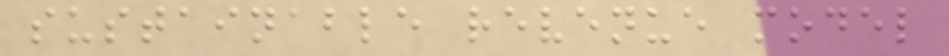sustainable revenue model
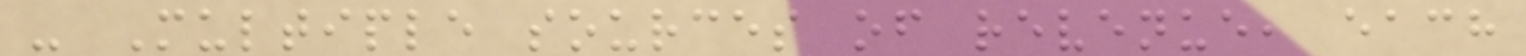- Multiple sources of revenue, each
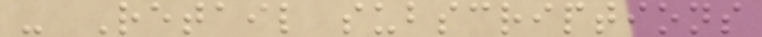- Retail subscriptions
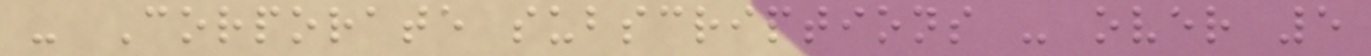- Corporate subscriptions - over 5
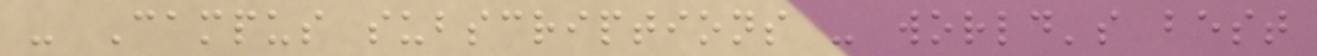- Campus subscriptions - world's best
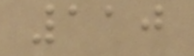110
